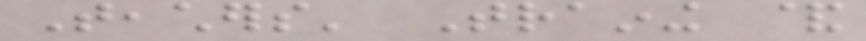Teachers' Training &
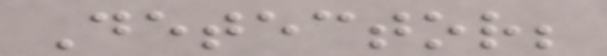Detector;
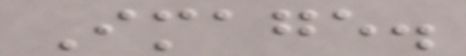Image.
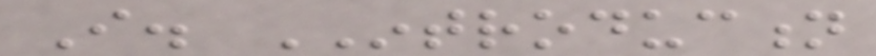I. INTRODUCTION
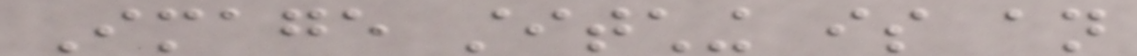Image stitching is an
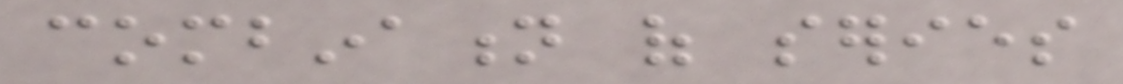combination of series
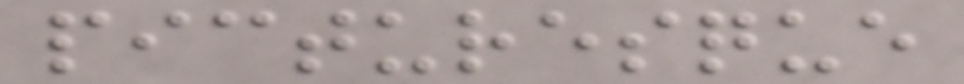picturesque
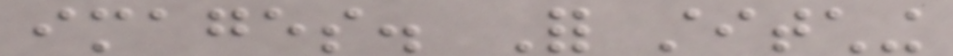images. For stitching
